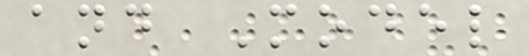and Model
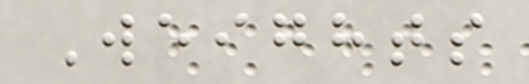Weights
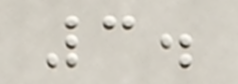3.
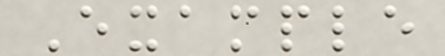Example
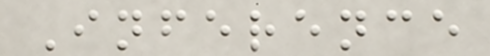Inference
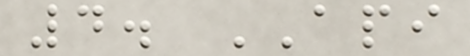4. API
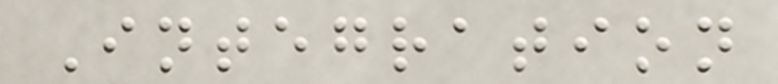Integration
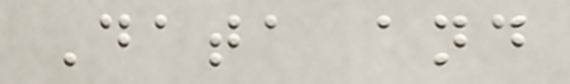Data and
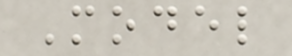Model
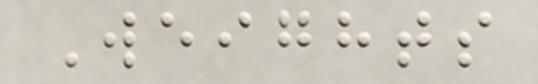Weights
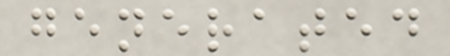generated
